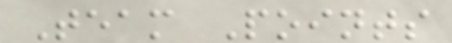Team Points
